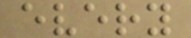every
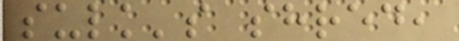sulk's shred,
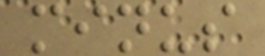minus
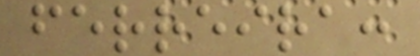ferreira:
